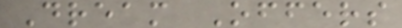Dream Offers
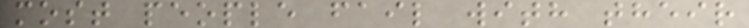most people fail with their
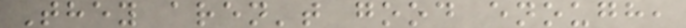They aren't good enough,
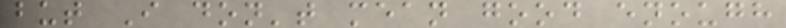but I don't mean good enough
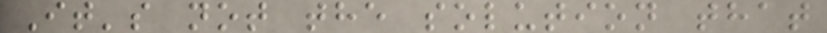It's not the solution that
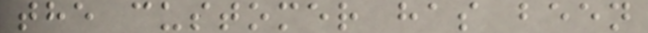the customer has been
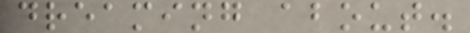dreaming about.
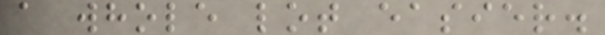a whole lot easier.
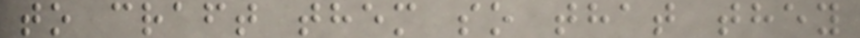to craft them so that they
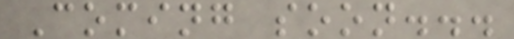Coming soon...
